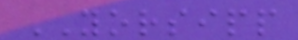YORSIPP
